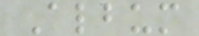Album
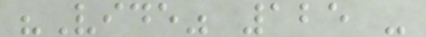"Vide" 125 -
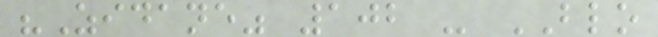"Zidane" 102 - BLO
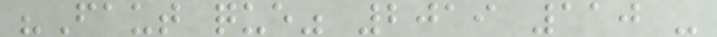"Faut que" 2019 110 -
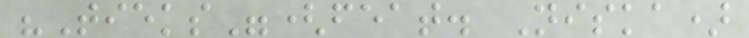"Tieks"(feat. Niska)
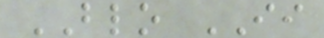BLO II
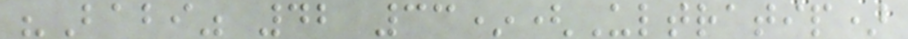"Babi" 42 33*(Ultratip)
